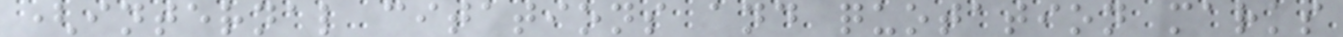(internal citations and quotation marks
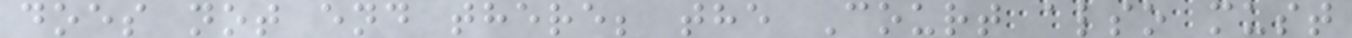does not end there; the Court also must
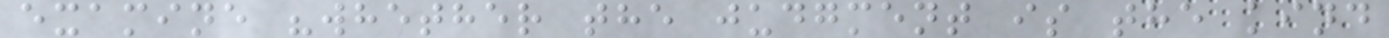examine "whether the judgment is the kind
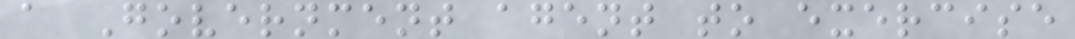a Government agent to exercise
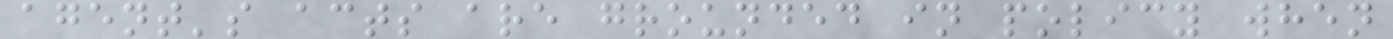agent's acts are grounded in policy when
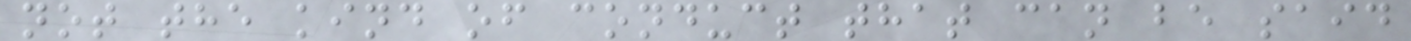not the kind of conduct that can be said
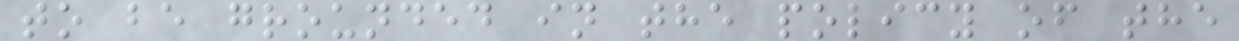to be grounded in the policy of the
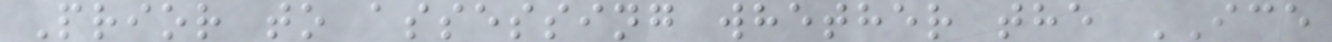Prior to assessing whether the ICE
